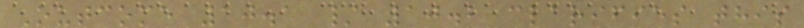Outcome 10.1 / 10.2 clarifies this
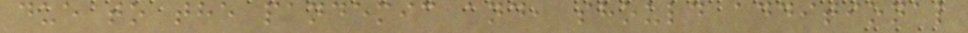due to the pandemic and, should additional
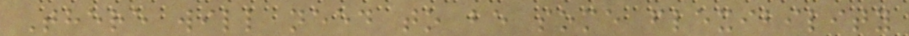There will need to be some flexibility
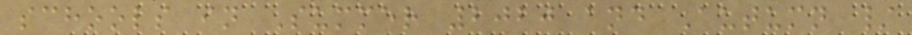schools in Summer 2020 and Autumn /
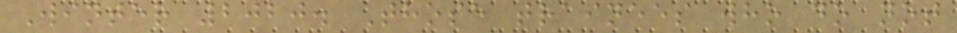Winter 2020. Those trainees who do not
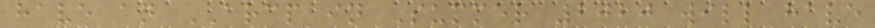have an ARCP in Summer 2020 will have
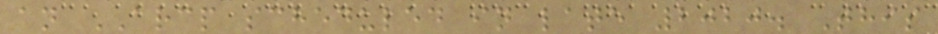an ARCP scheduled in late 2020. This
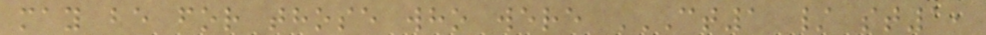may be for those who were CT1 / ST1,
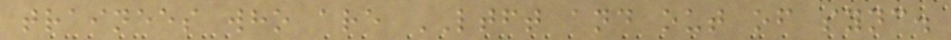trainees who are LTFT and out of sync.
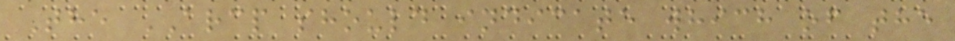The ARCP should indicate which of the
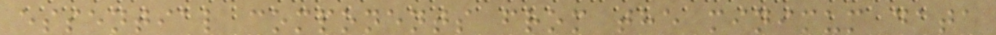essential components from the minimum data
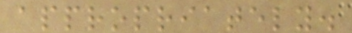appropriately.
